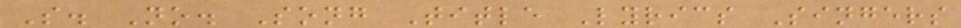S. No. Song Title Lyrics Singers
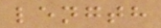length
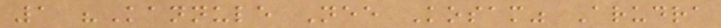1 "Kannule Nee Kosam" Arudra
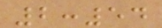2:54
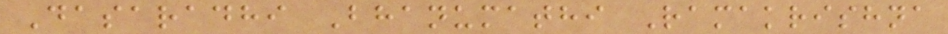Dasaradhi Bhanumathi Ramakrishna
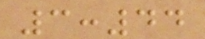3:44
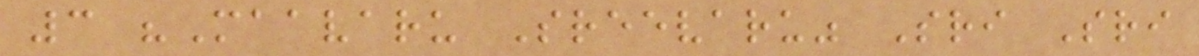3 "Maavaru Sreevaru" Sri Sri
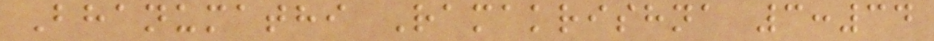Bhanumathi Ramakrishna 3:34
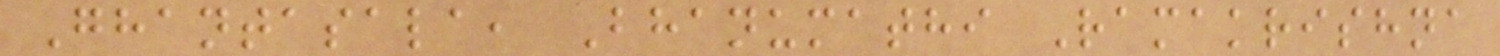Ghantasala, Bhanumathi Ramakrishna
